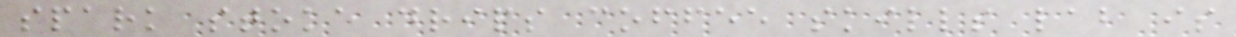spark stoke drips coffee skills lab is
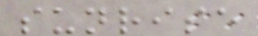sunrise
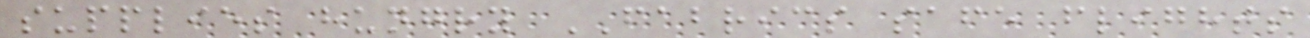supplies hungry FABRICS safe flights
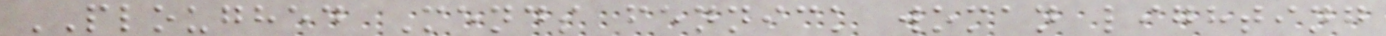PLOUGHED Mends fennick woman lighting
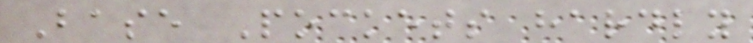Base Pockets hardly
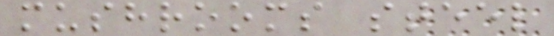mushrooms steel
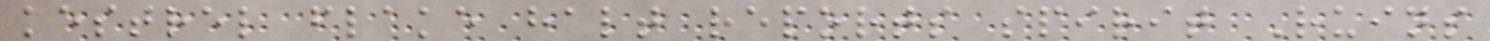kestrel flake halt reports spirit Ruins
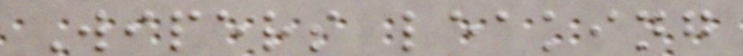Wipers leaking
